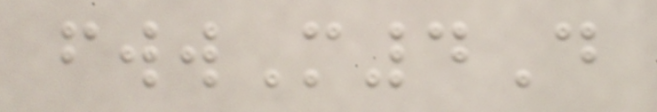fwwM4D
